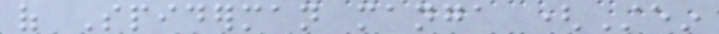of Spiderman manga (Stein
